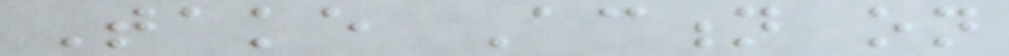Take Action on
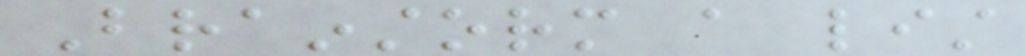Brainstorm a list
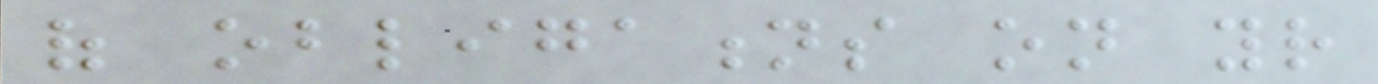of obligations on your
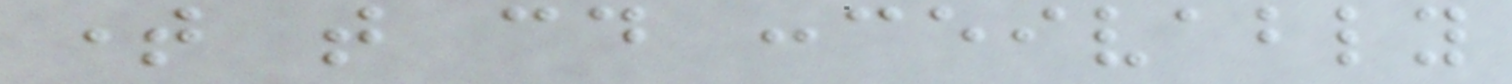time that could conceivably
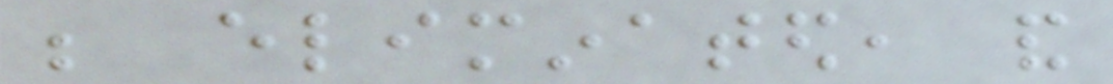be eliminated, and
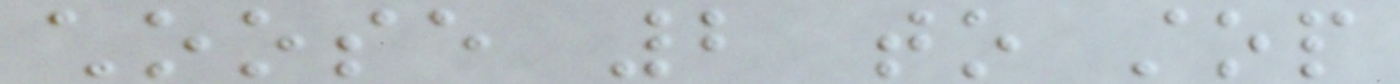choose 2 to stop
